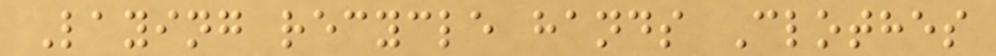Laying recycle hands Clothes
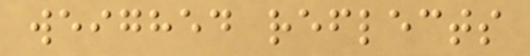weighed reflects
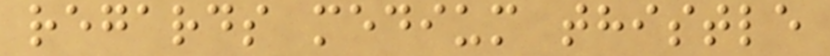regards medium thistle
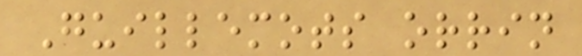Guillemots orrin
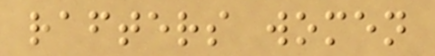rafters women
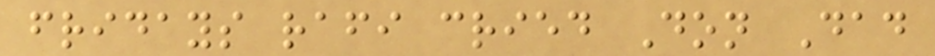fridays rafi cried Don Dad
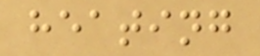heating
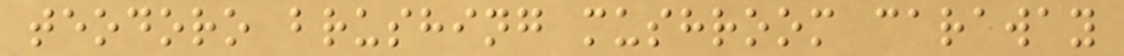teodoro brushing mushroom caraway
